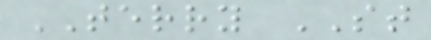TERRY ST
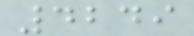4249
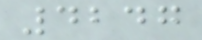4247
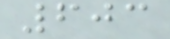603
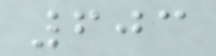603
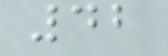42
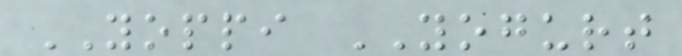YOPPI YOGURT
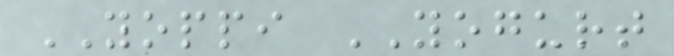YOPPI YOGURT
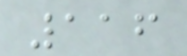116
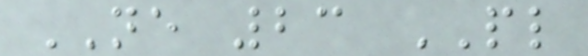NE 23 PL
